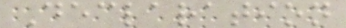Declaration
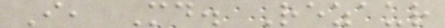I, Md. Rezaur
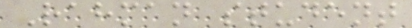Rahman student
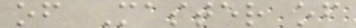of Master of
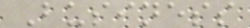Business
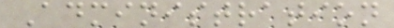Administration
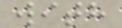with
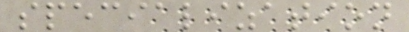specialization
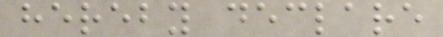hereby declare
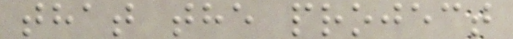that the project
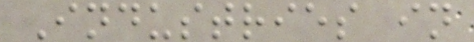Industries in
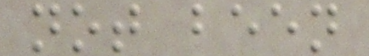not been
